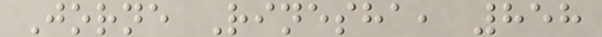Jorne Rinesha, 858
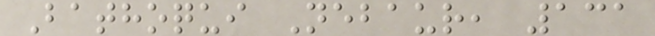Bathoqui Nebaur, 131
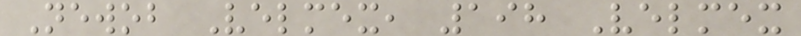Newob Velmex, 198 Velmex
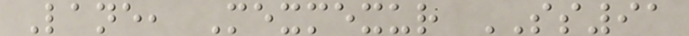Lane, Mexmexur SS91
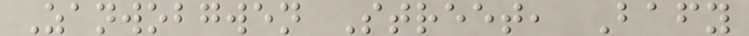Zanwobgwen Street, Bafy
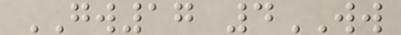GW17 4WW
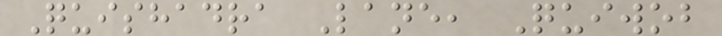Quishadra Lane, Quiwob
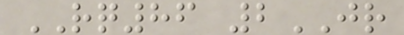RQ86 2JR
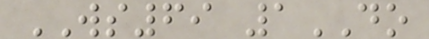WS69 1DO
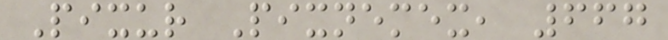Pixur Pixnemex, 667
